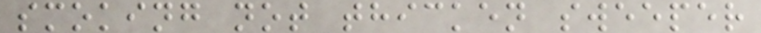smoking not thicken sweeper
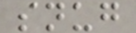snug
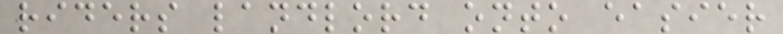riders landlord onto easier
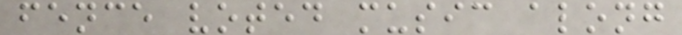fence voted music along
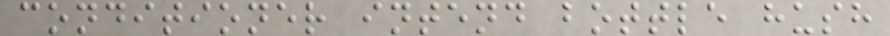conditioner intend bottle hush
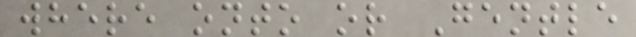where onto or Gentle
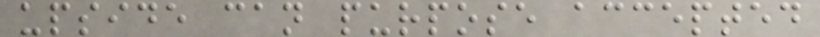upside can purpose accepted
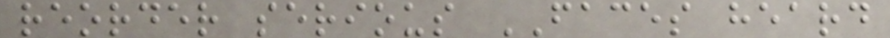reorder serious FACES heard
